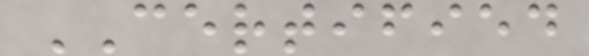CERTIFIED
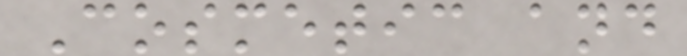Cosmetic and
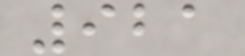921
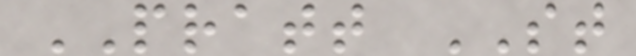PRATT ST
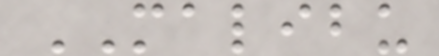MALIBU
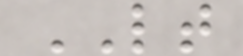LT
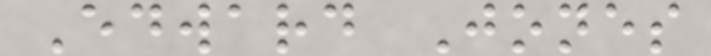Edward Jones
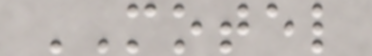MOTEL
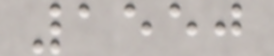1550
